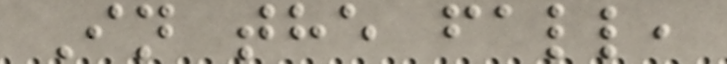In the fall,
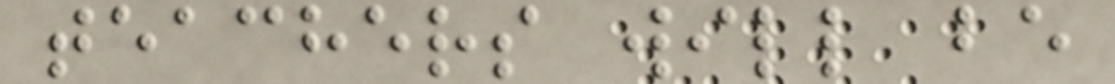teachers will be
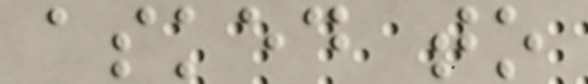asked to
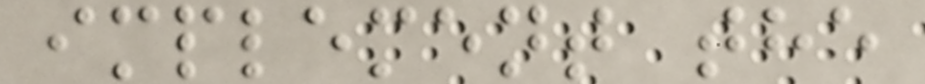implement the
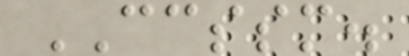CCSSM.
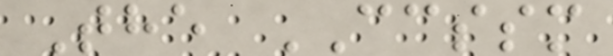The CCSSM
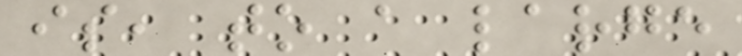is, to a large
